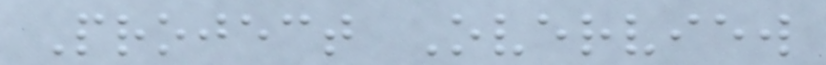Project Overview
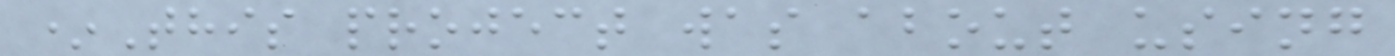*This project was about using
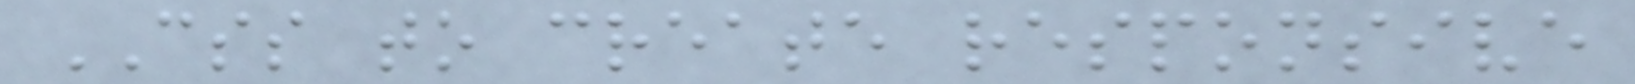CSS to create responsive
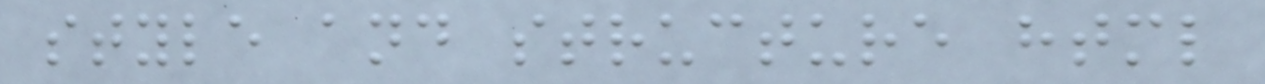style and structure html
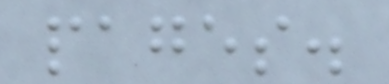pages.
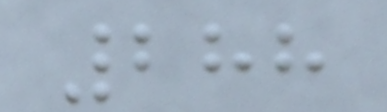288
